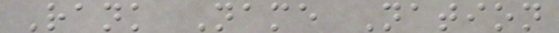Rank Name Nation
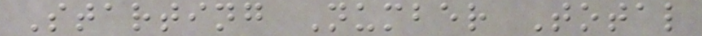Starting Number Total
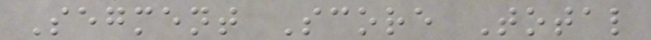Segment Score Total
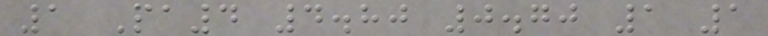1 Pa4 4.80 0.70 1 1
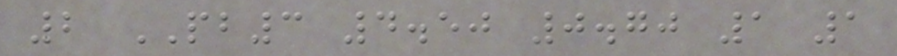2 PB3 4.50 0.70 1 1
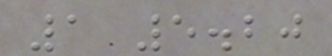1 5.20
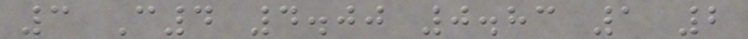3 C4 4.00 0.83 1 2
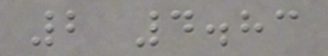2 4.83
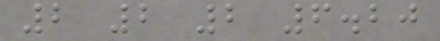2 2 2 6.20
